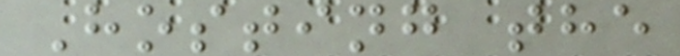Hosting the
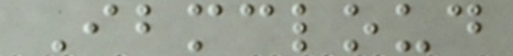Ibmcloud
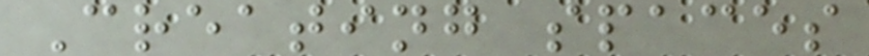Creating spaces
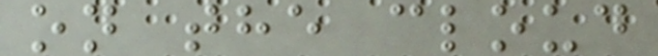on the cloud
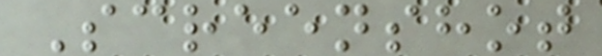Screenshot
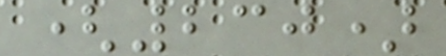(230)
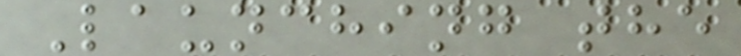Launching the
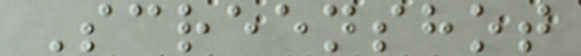Screenshot
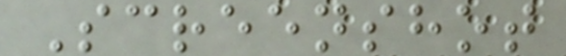Screenshot
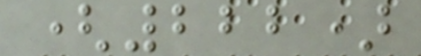(222)
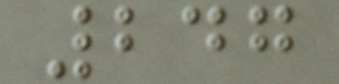247
